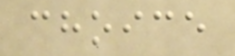choice
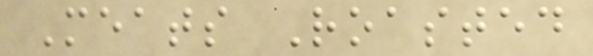Meats Roasted
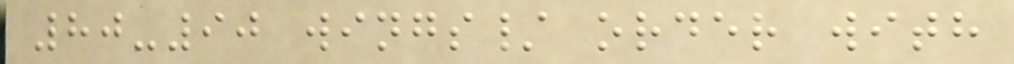80-90 wings/ order with
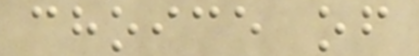choice of
